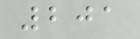201
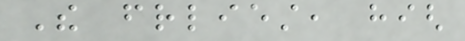The friendliest, high
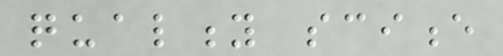quality science
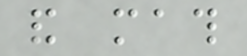and math
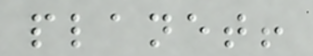planet!
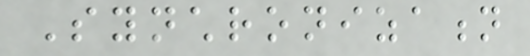Synchronization
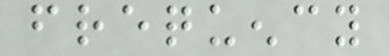frequency
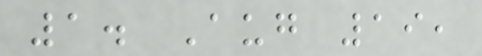1. Aug 19,
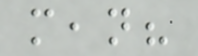mean?
